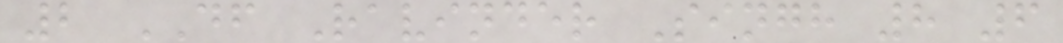2 DF Ravinder Singh 8 6
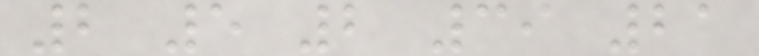2 5 2 39 21
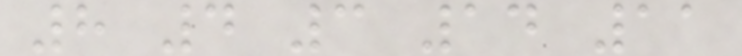8 4 3 14 11
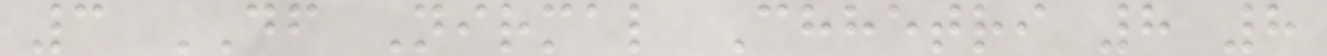3 DF Nirmal Chhetri 8 8
